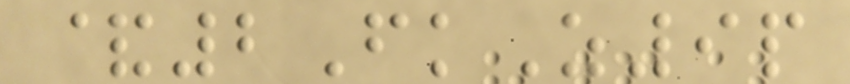&2FkZ9p
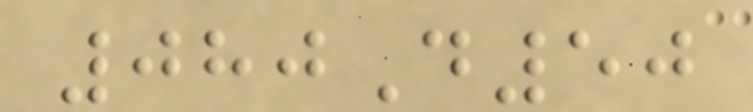080D50
